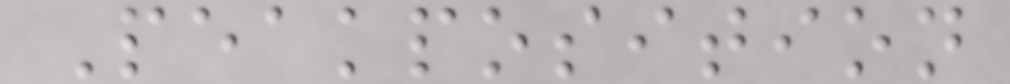Peakposition
